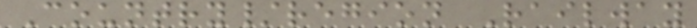Country/region Railway
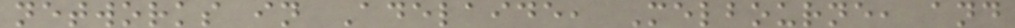networks in Adelaide, Melbourne, and
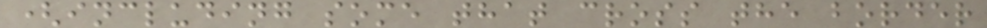(including some that cross the border
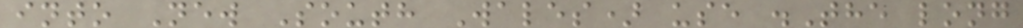into New South Wales) use .The long
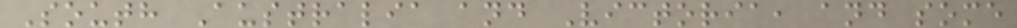South Australia and Victoria, and some
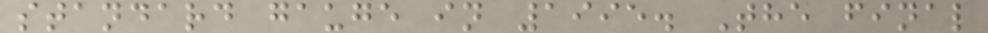standard gauge in 1995. The final
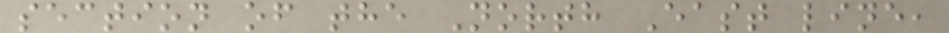section of the North East line,
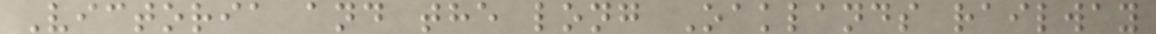Victoria and the long Oaklands railway
